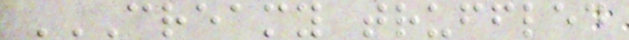CREAMY TRUFFLED
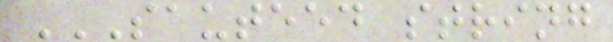SAUTEED STRING
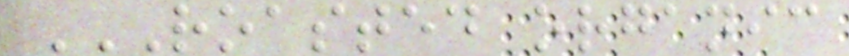ROASTED ORGANIC
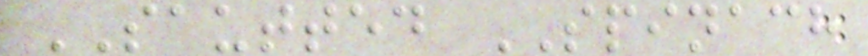SAUTTED SPINACH
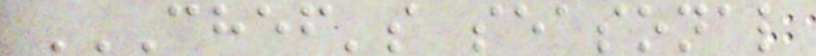CHEF'S SEASONAL
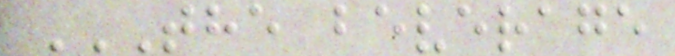THE BEVERAGE
